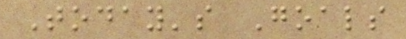Today's Goals
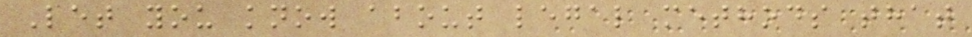Let you know about legal methods that
